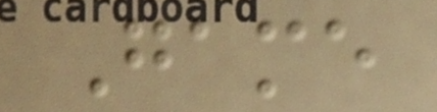Game
